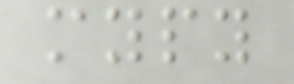mypy
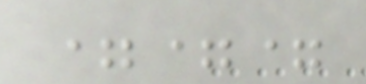===
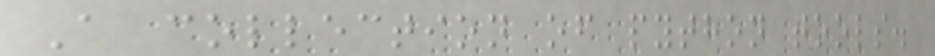A collection of python tools.
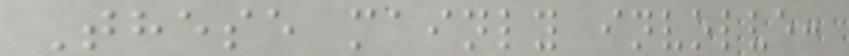These mainly involve:
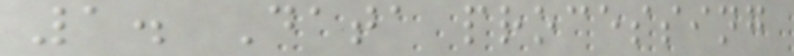1. Data processing
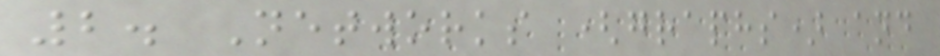2. Networks (graphs) and
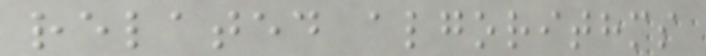related algorithms
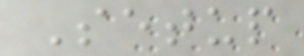Setup
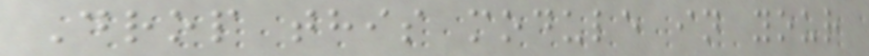Drop this module in your
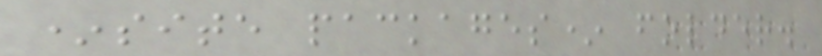*site packages* folder.
